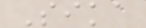Sika
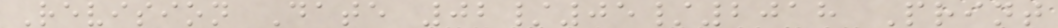Revision Date 02/05/2018 Print
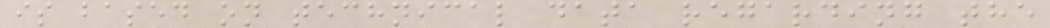is based on technical data regarding the
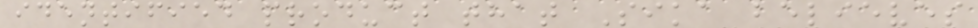identified product that Sika believes
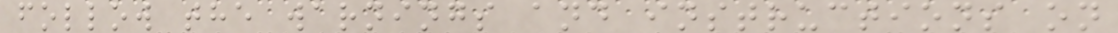follow the warnings and instructions on
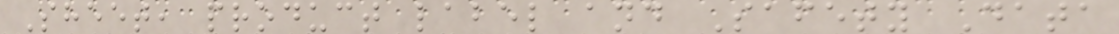Sheet, product label and Safety Data
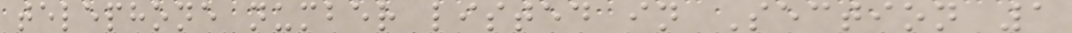telephone number listed in Section 1
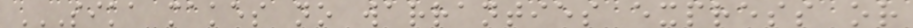SIKA MAKES NO WARRANTIES EXPRESS OR
